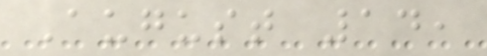August 14,
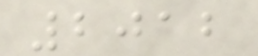2012
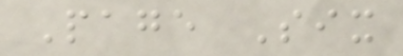Page Six
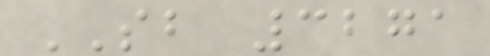SB 3271
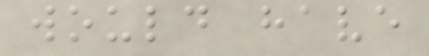would have
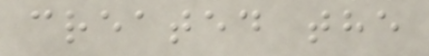created the
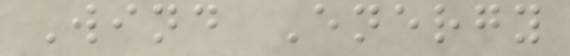Wind Energy
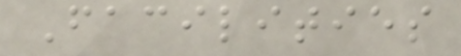Facilities
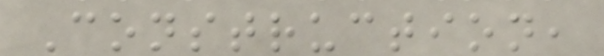Construction,
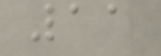11
